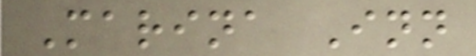Marina Inn
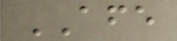AFE
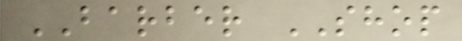BARBER SHOP
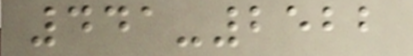441-2522
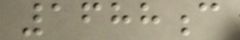1688c
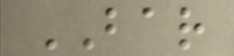BAR
